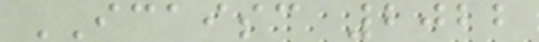ICAISC 2022
